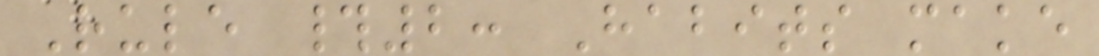Rule #2: Habits make
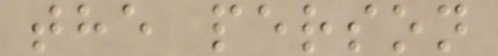the person
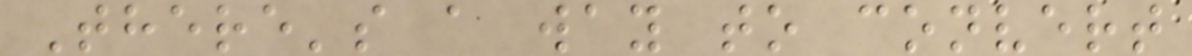There's a way to convert
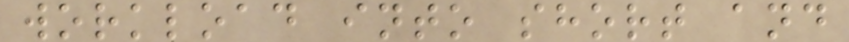workload into short and
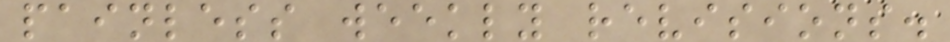painless weekly revisions.
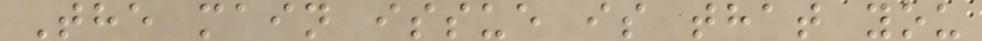The main issue is that you
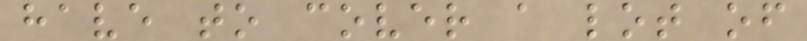have to cover a lot of
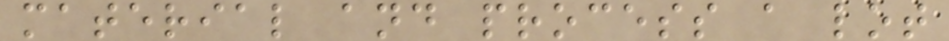material and process a lot
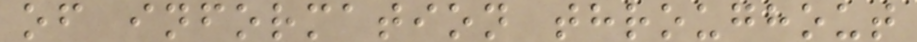of information throughout
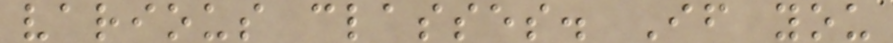various classes. If you
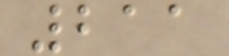211
